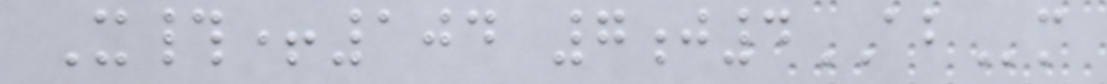X#+104 7j4ABm
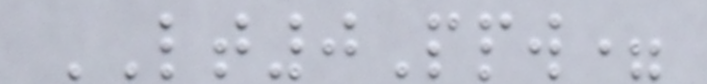LT0Ppw=
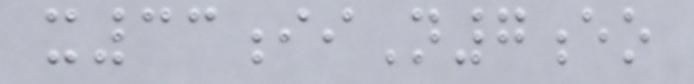x33iiN7eo
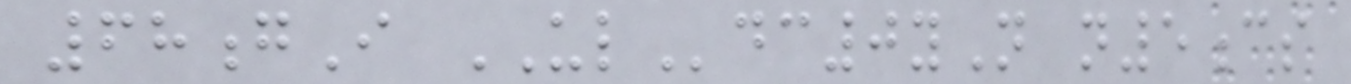68gI ULdc0yN n5cs
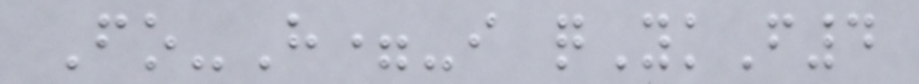Fo-H=-i qYkF4
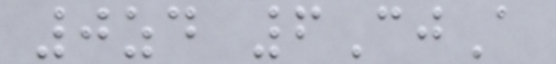0zd 6CjA
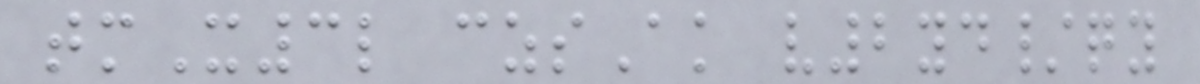tmX3l czsAk v2yd/qy
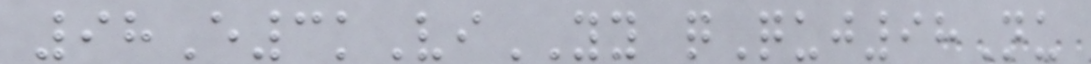98E3kViYY qQuj98Nu
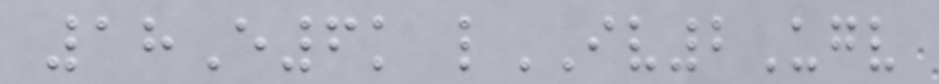18E6k lIV2Ugv
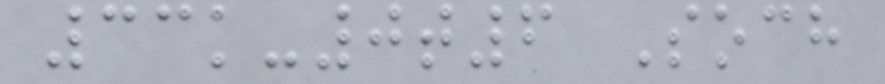33k-0t6 Soch
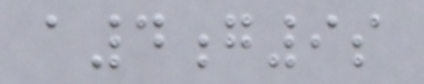a4g9s
